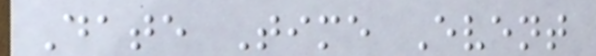Date Time Event
